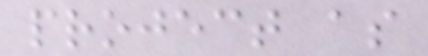project as
